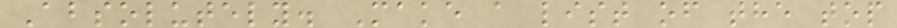Absolutely. Make a list of the top
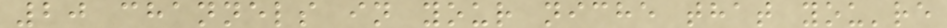20 channels in your niche that you're
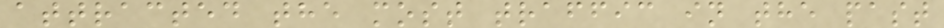attracted the most traffic in the past
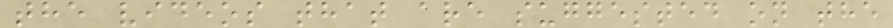the videos that are suggested on the
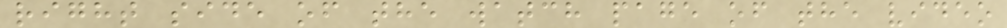right side of the watch page of the video
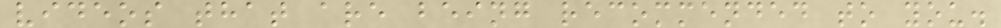videos that are being recommended to you.
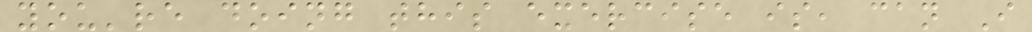you're doing this exercise is, can I
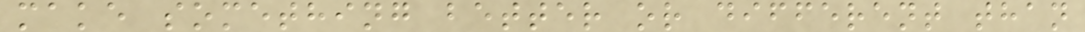make something better or different than
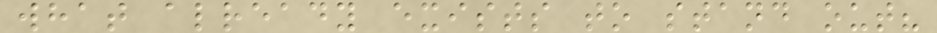what already exists to stand out?
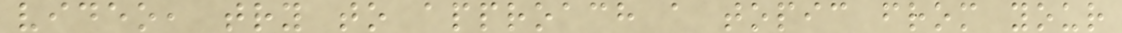video, try to approach a topic from your
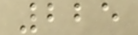225
